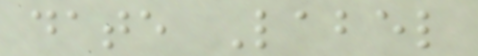date Label
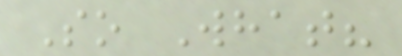So What?
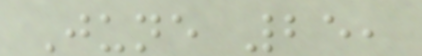June 25,
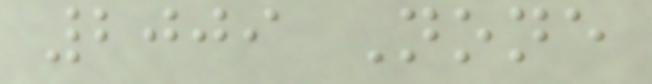2009 None
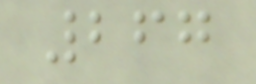267
